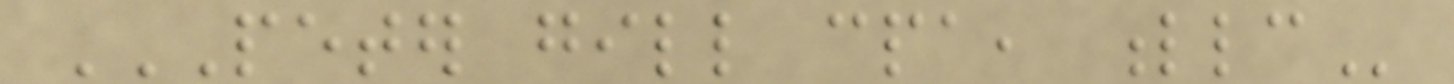PETER GILL CPA, LLC
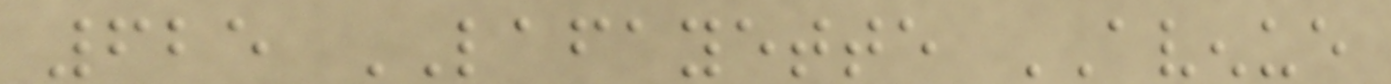625 LAFAYETTE AVENUE
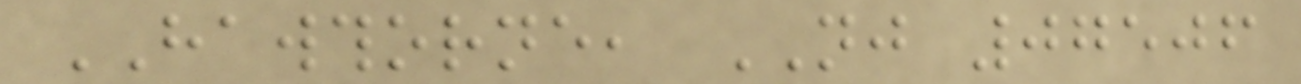HAWTHORNE, NJ 07506
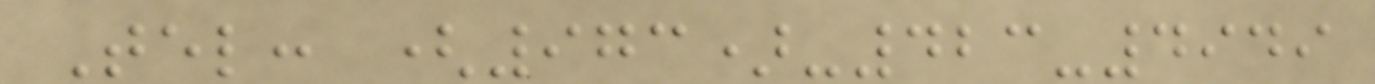Tel: (973)-423-4949
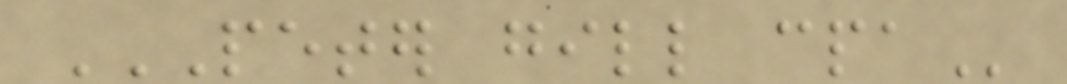PETER GILL CPA
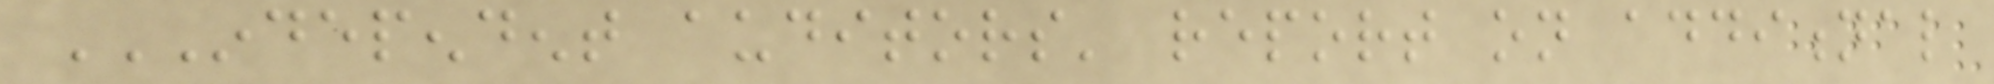INDEPENDENT AUDITORS' REPORT ON ADDITIONAL
